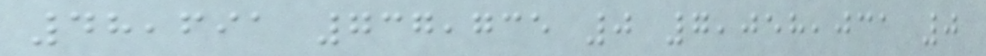48,691 737,735 0 7,058,031 0
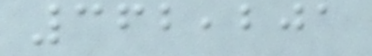362,201
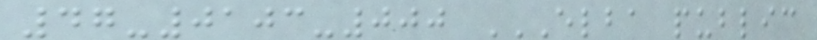47-0103-000 ELBA PUBLIC
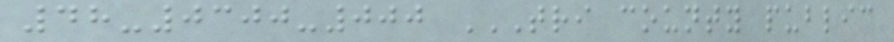48-0300-000 TRI COUNTY PUBLIC
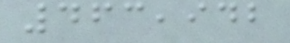463,942
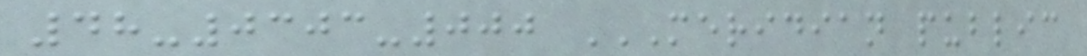48-0303-000 MERIDIAN PUBLIC
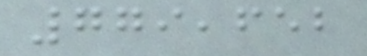779,652
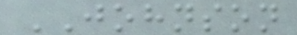JOHNSON
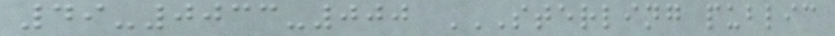49-0033-000 STERLING PUBLIC
